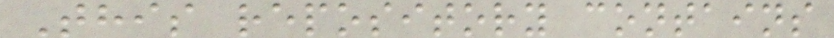This repository contains
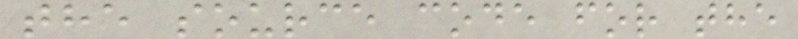the source code for the
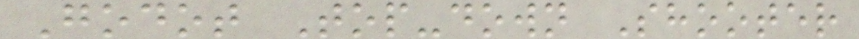Godot Top-down Shooter
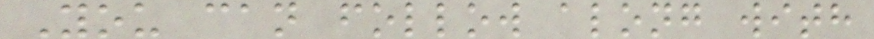You can follow along with
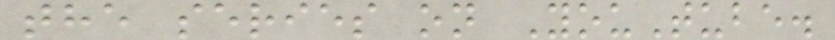the series on YouTube.
